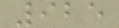925
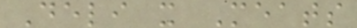Deli x Meats
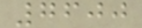7600
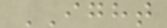IGHT
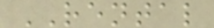RENTAL
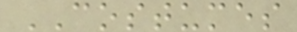COSTUMES
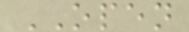OPEN
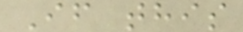If this
